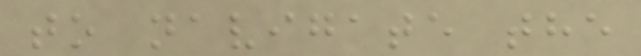to navigate the
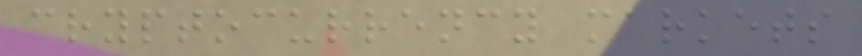cryptocurrency markets
